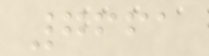7661
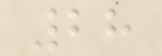28
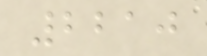2210
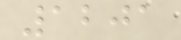1201
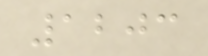1203
